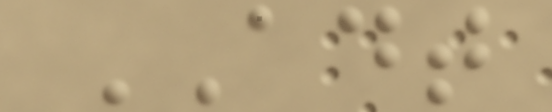ADT
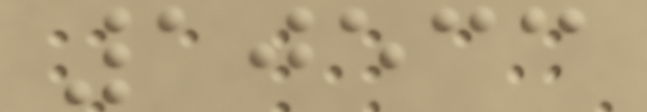10533
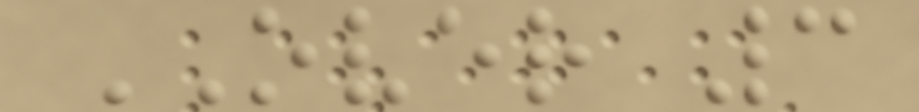OVER 3
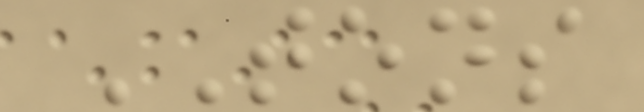TONS
